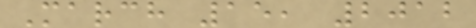March 15, 2012
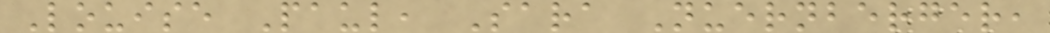Louise Paul, Sara Nuernberger,
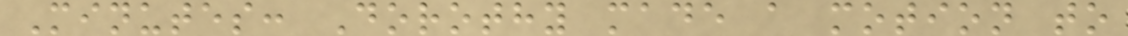Minutes: Dorothy made a motion to
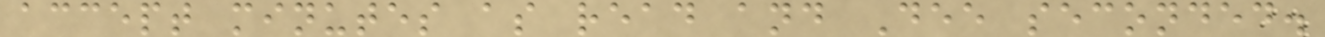accept minutes as read and Dee seconded.
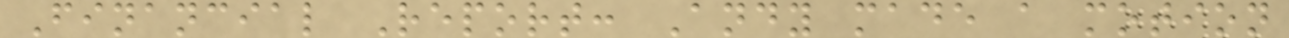Financial Report: Andy made a motion
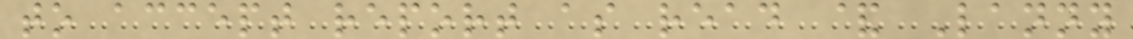to accept report as read & Lanny
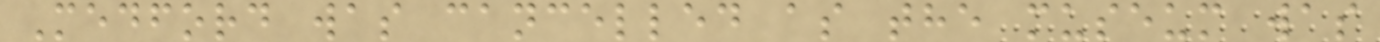Medford was cancelled as the museum was
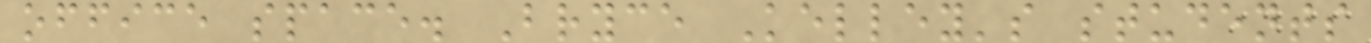office space. Bryce Kelley's students
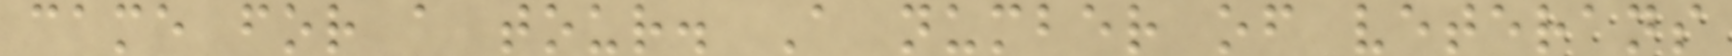came for a tour. A number of veterans
